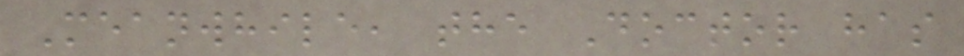Meanwhile, the Doctor has
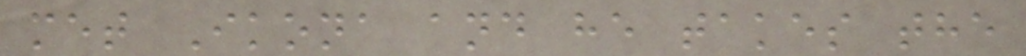met Ikona and he takes the
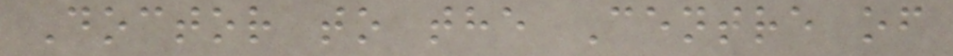Doctor to the Centre of
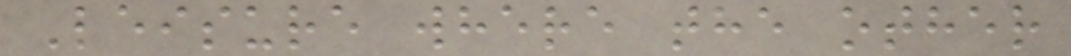Leisure where the other
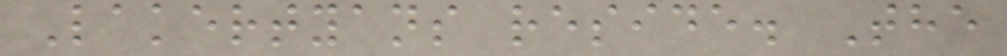Lakertyans reside. The
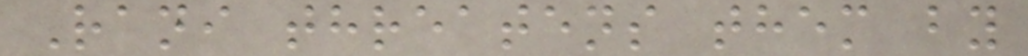Rani threatens them by
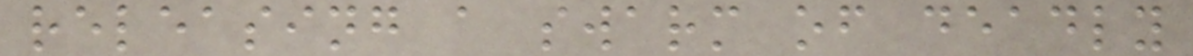releasing a swarm of deadly
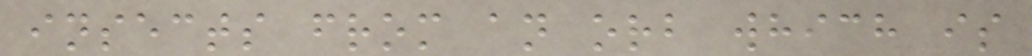insects from an orb which is
